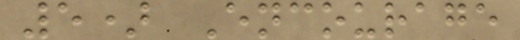5) Encourage
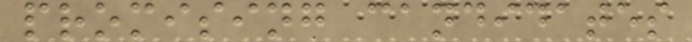promising candidates
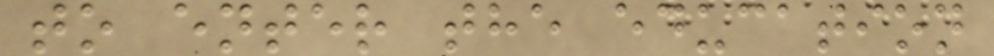to enter the education
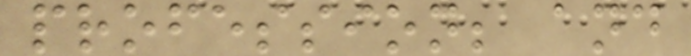profession; and
